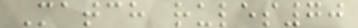Match rules70
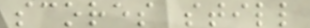scores still
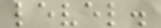level.
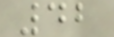42
